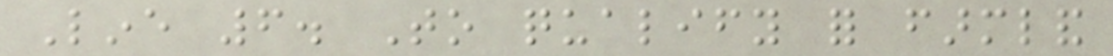Line 6. To qualify for farmland
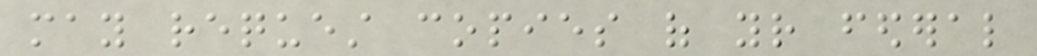may request copies of your federal
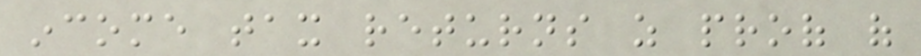income tax returns as proof of
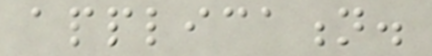application.
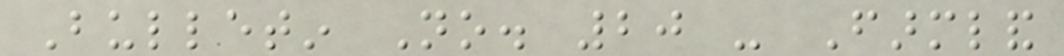Bulletin No. 20 - Farmland
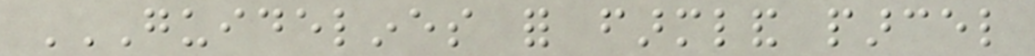GUIDELINES FOR FARMLAND PARCEL
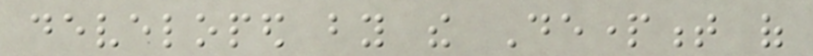developed by the Department of
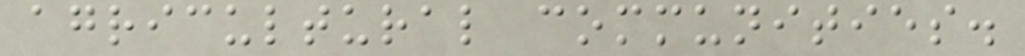agricultural communities.
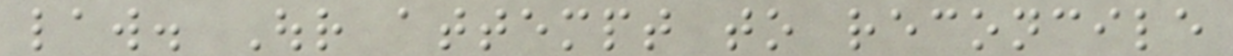law. Our attempt to reconcile
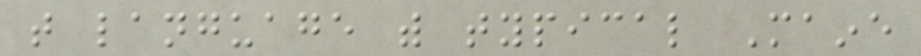that language with typical Maine
